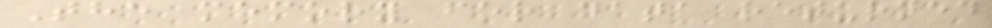The memory for data returned
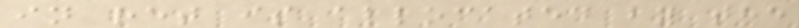in ret is allocated by the
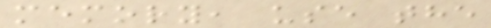memory, use the
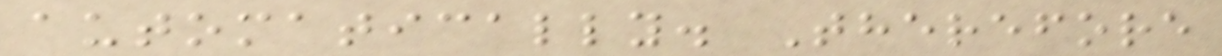automatically. Therefore
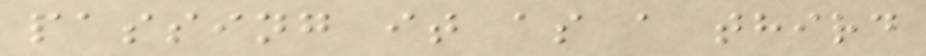passing it as a third
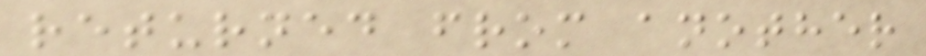returned from another
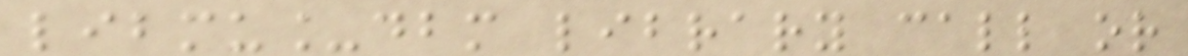libmu_dbm library call or
